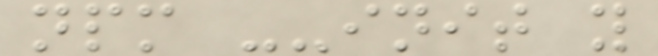npm --init y
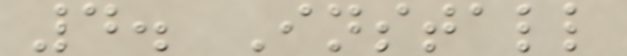4. Install
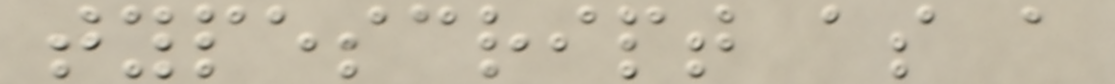typescript as a
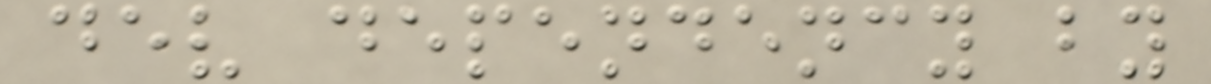dev dependency by
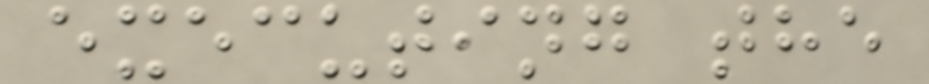executing the
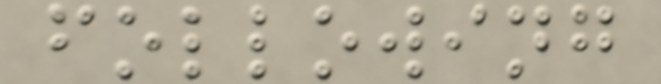following
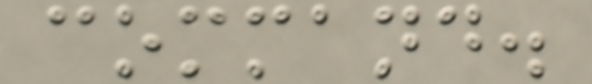command.
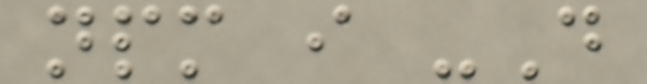npm i -D
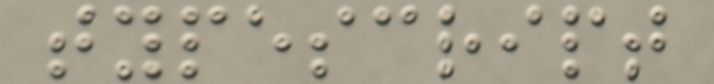typescript
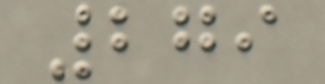279
